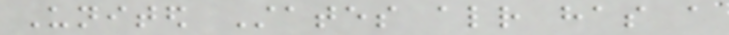United States already has a
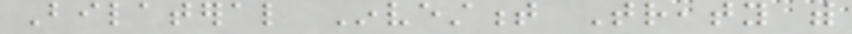Bilateral Investment Treaty with
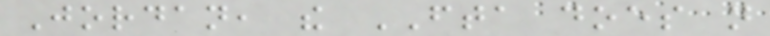Jordan, the FTA does not
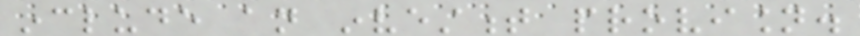include an investment provision.
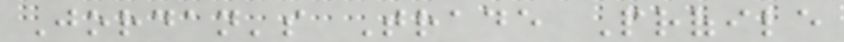Jordan's Trade Profile
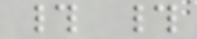# #
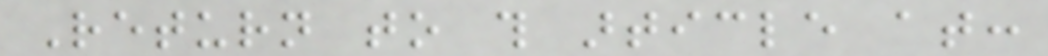Return to this article at:
